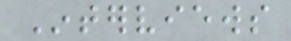Interviews
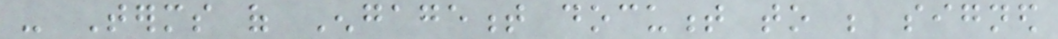- Terms of Engagement document to be signed
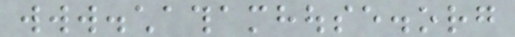www.chathamhouse.org
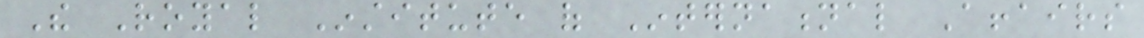The Royal Institute of International Affairs
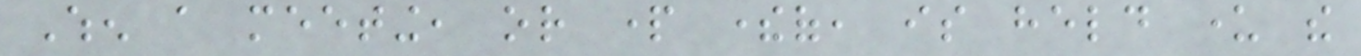When a meeting, or part thereof, is held under the
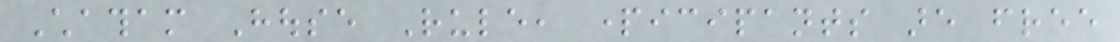Chatham House Rule, participants are free
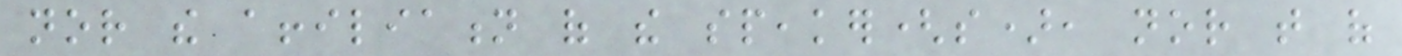nor the affiliation of the speaker(s), nor that of
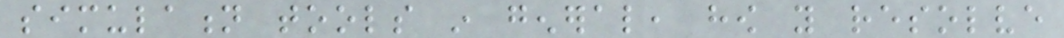simulation tools in general, how you resolve
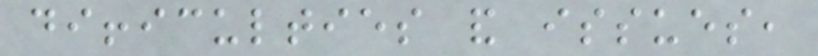difficulties and issues,
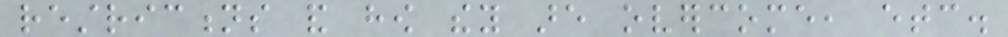restrictions and how they are overcome, etc.
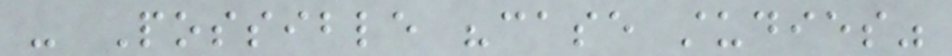- Possible "case studies"
